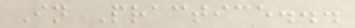In Practice...
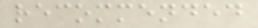recommended
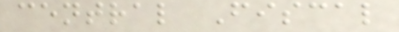central Fiscal
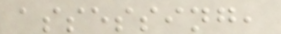assessing,
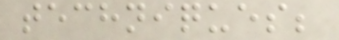techniques;
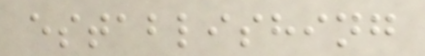establishing
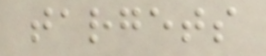targets
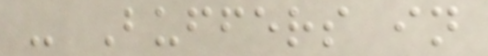- Buffers in
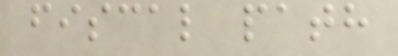fiscal path
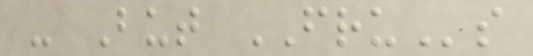- But FRUs
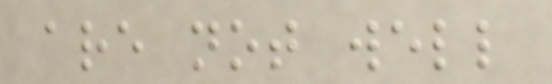are not well
